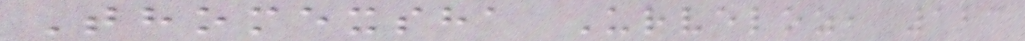Thomexsha Urveloz, 123
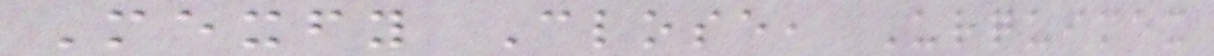Mexfy Close, Urquimex
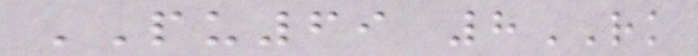PU69 8RK
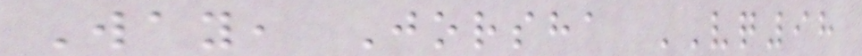Way, Jorsha VQ98
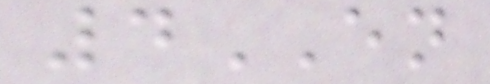4EN
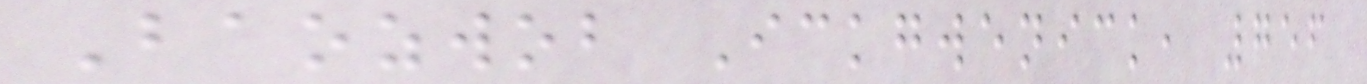Baozwob Ickgwenick, 756
